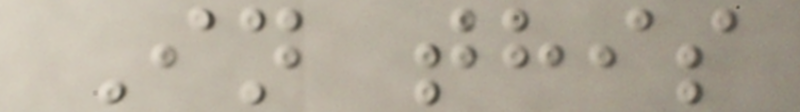In this
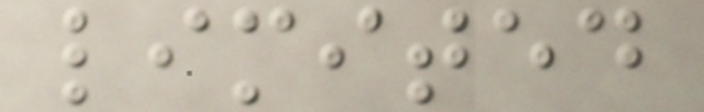limited
